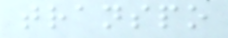transpo
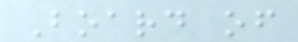Board of
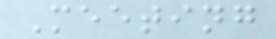Meeting
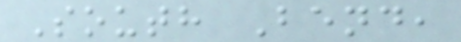South Bend,
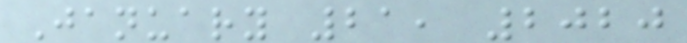January 21, 2020
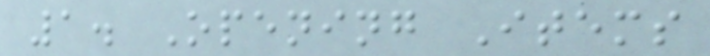1. Opening Items
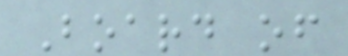Board of
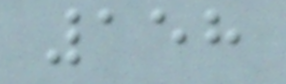158
